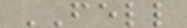FELL
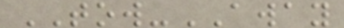TOW-AWAY
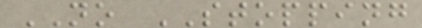NO STOPPING
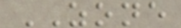ZONE
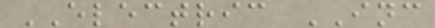ELECTRIC INC
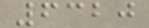6320
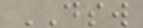DSW
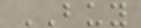BUY
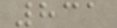831
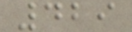429
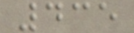435
